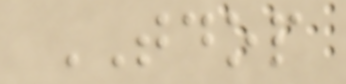TDOP
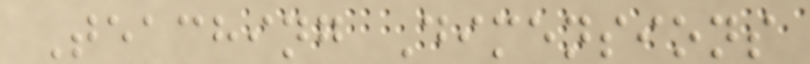Teaching Dimensions
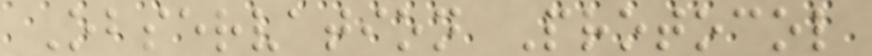Observation Protocol
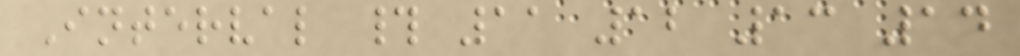Interval # 11 12 13 14
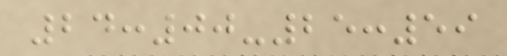24:00-25:59
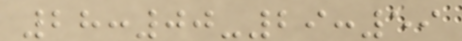28:00-29:59
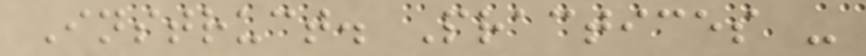Instruct. Practices -
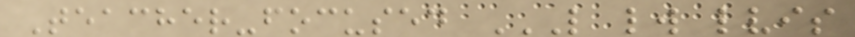Teacher-focused L LW LVIS
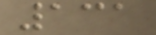131
